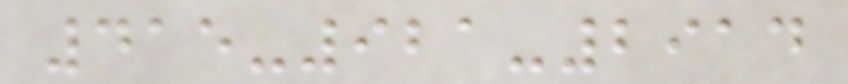415-921-2914
